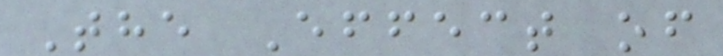The Effect of
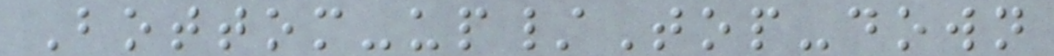Bottom-up/Top-down
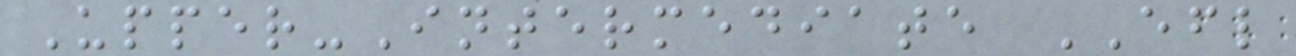Upper-Intermediate EFL
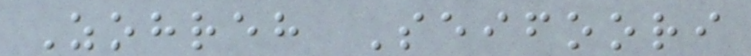Zohreh Seifoori
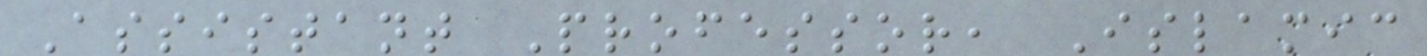Assistant Professor, Islamic
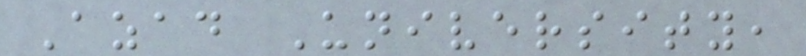Azad University,
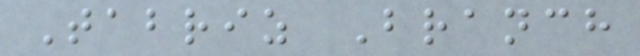Tabriz Branch
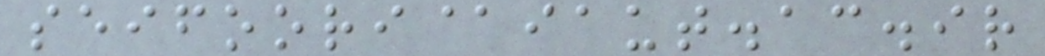seifoori@iaut.ac.ir
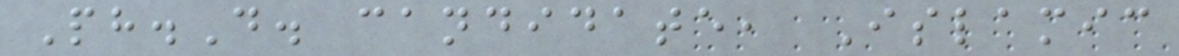Ph.D. candidate, Islamic
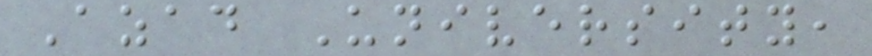Azad University,
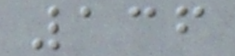136
